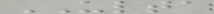ULTA
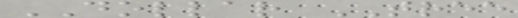DOLLAR TREE
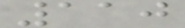110
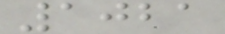1021
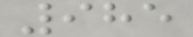985
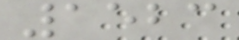1523
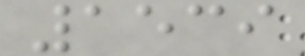1539
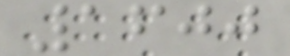1600
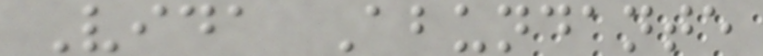Vida Abundante
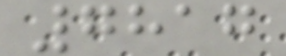7817
